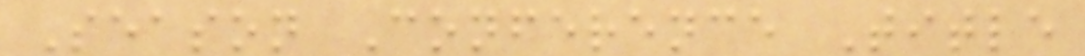Season Conference Title
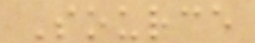Source
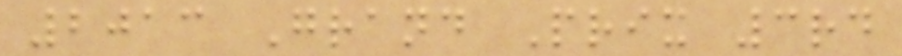2013 Grand Prix 3rd
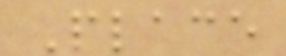Place
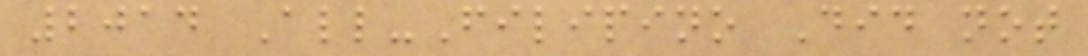2014 All-Filipino Did not
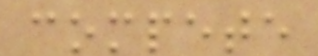compete
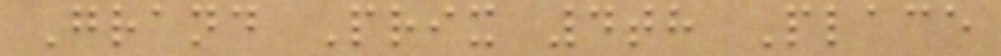Grand Prix 4th Place
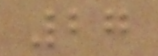27
